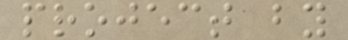project by
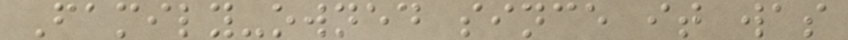Family-owned since it was
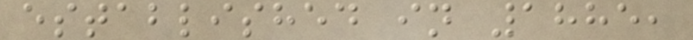established in 1885,
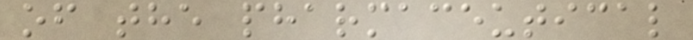of the pharmaceutical
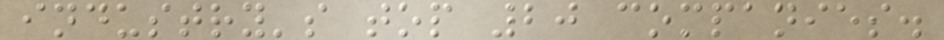industry's top 20 companies.
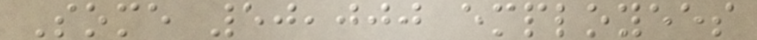Some 50,000 employees
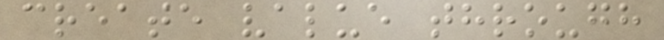create value through
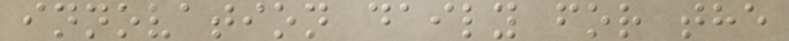innovation daily for the
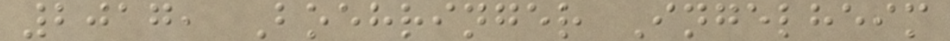2017, Boehringer Ingelheim
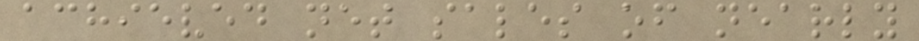achieved net sales of nearly
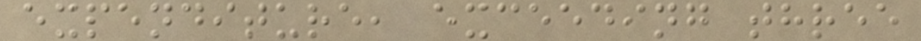expenditure, exceeding three
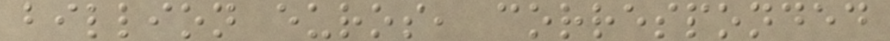billion euros, corresponded
